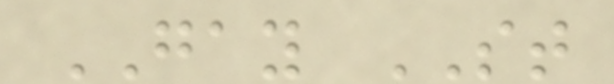GAY ST
